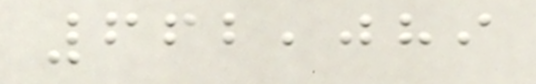662,089
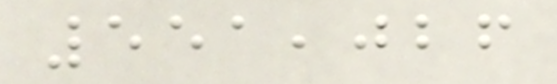551,026
